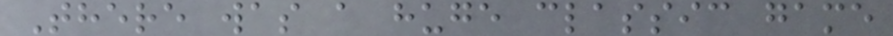There was a huge classic game
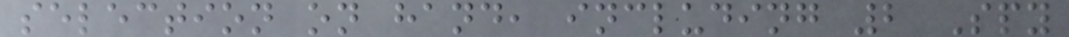selection on hand, including 2 Spy
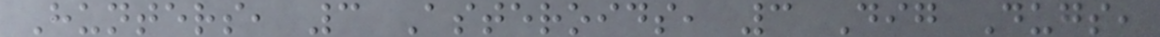Hunters, 3 Asteroids, 3 Dig Dugs,
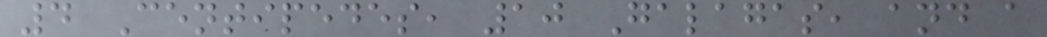4 Centipedes, 10 Galagas, and a
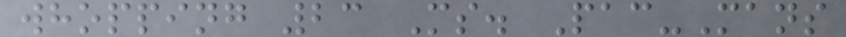whopping 23 Ms. Pac-Mans
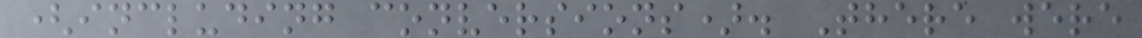(including conversions). There were
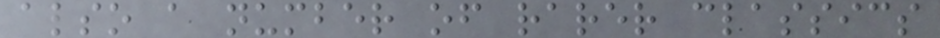also a number of rarer classics
